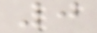0
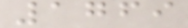1769
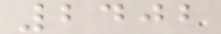2402
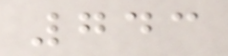743
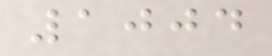1004
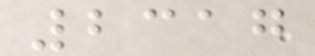2317
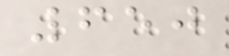650
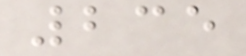235
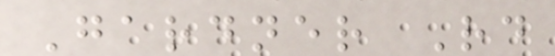Gardner Rd
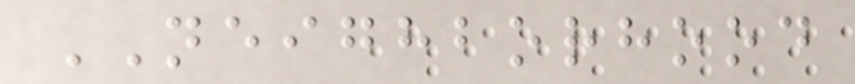NEIGHBORHOOD
